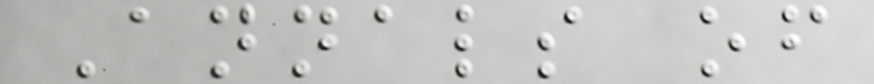Annals of
